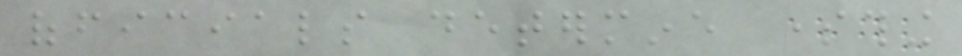officials determine something
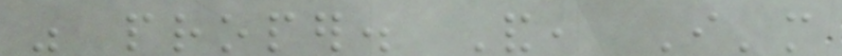was proper. And, I'm
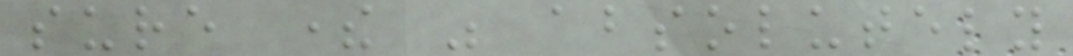sure there was absolutely
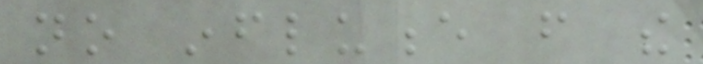no influence from the
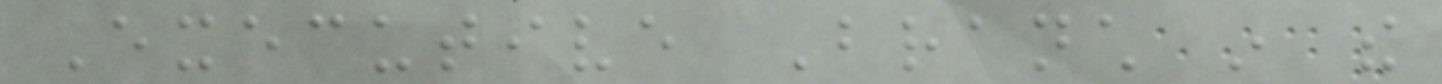Executive Branch in the
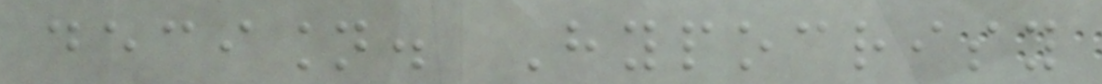decision. Hypocrisy
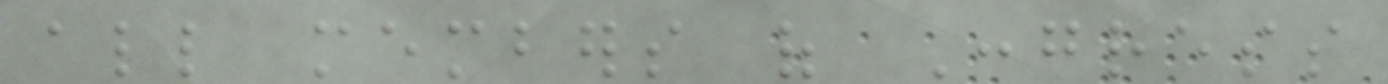all members of Congress
